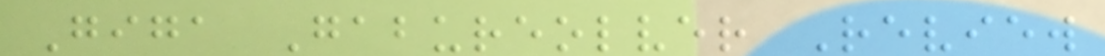Giga Gabureolver Review
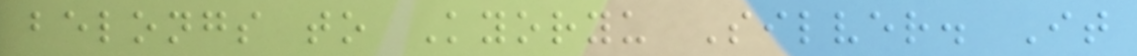belongs to Kyoryu Silver. It
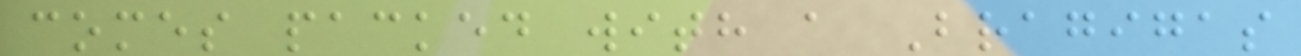comes packed with a Bragigas
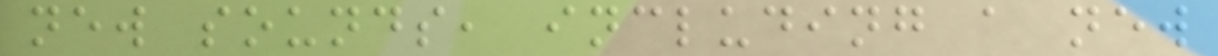new sounds, including a new
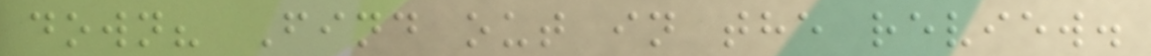down? Find out in the review.
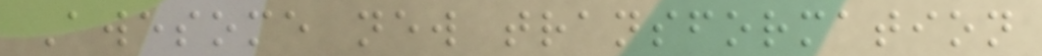Awesome new transformation
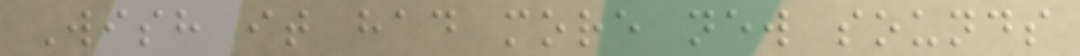Wish it had more new sounds
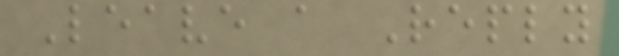Leave a Reply
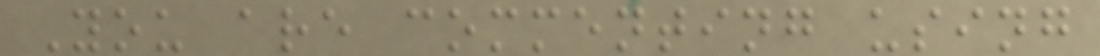You are commenting using
